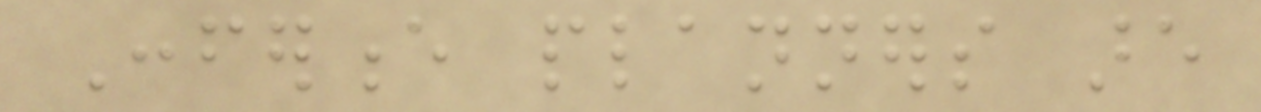Conference planners are
